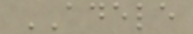ADELE
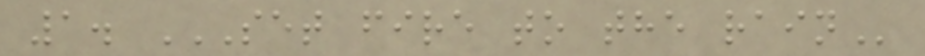1. SET FIRE TO THE RAIN
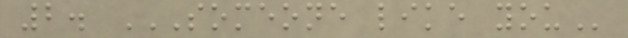2. SOMEONE LIKE YOU
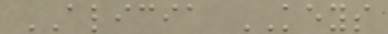ALICIA KEYS
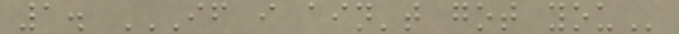1. IF I AIN'T GOT YOU
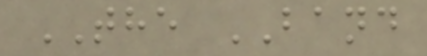THE BAND
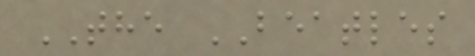THE BEATLES
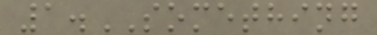1.SOMETHING
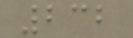232
